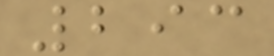293
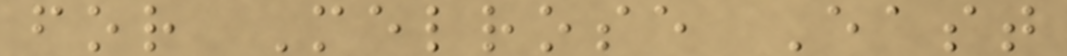for Melrose East
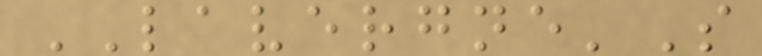LAVERGNE'S
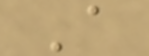A
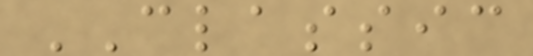CLASSIC
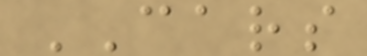CARS
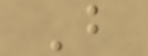B
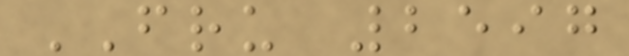FRU 2597
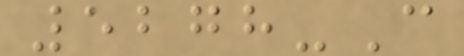5278-C
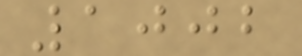1002
